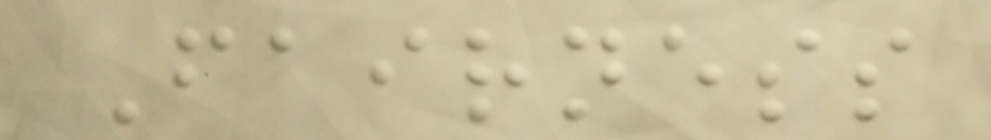Fairness
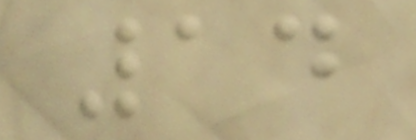14
